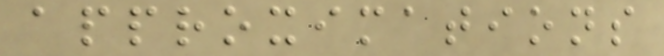approximations
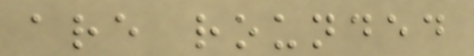are rounded
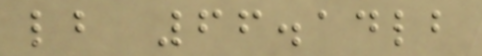lb 66.14lb
